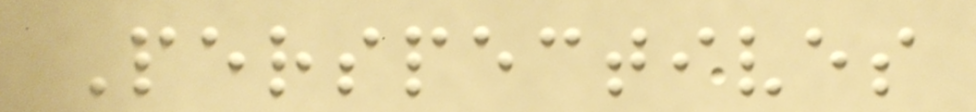Perspectives
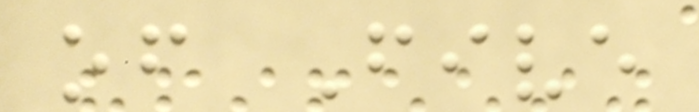of Five
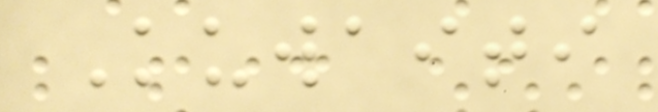Kuwaiti
